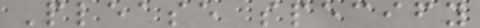Please specify
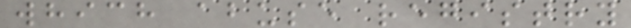which abuse registry
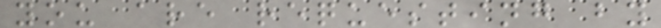you are requesting by
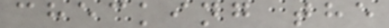checking the
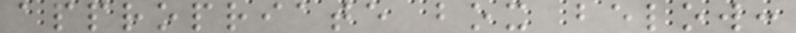appropriate box below:
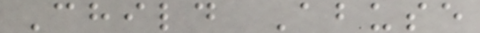Child Abuse
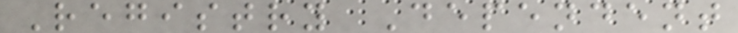Registry Dependent
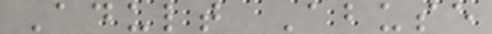Adult Abuse
